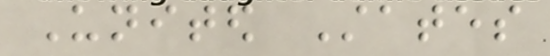United States
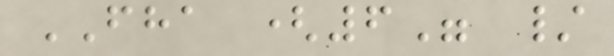FHA (6" /
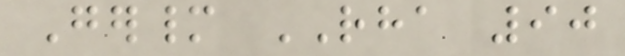Germany RHA 90
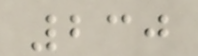230
